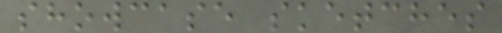showcase sketches
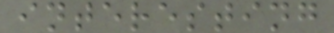interesting
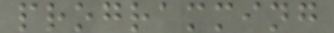programming
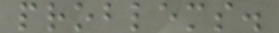problems.
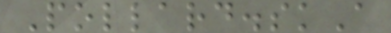Pollard.skA
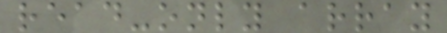read-only array
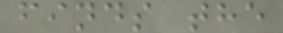finds the
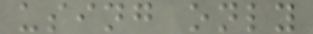using only
